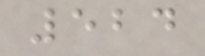524
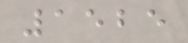1525
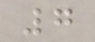7
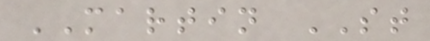MARTIN ST
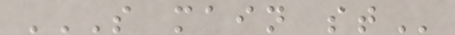S MAIN ST
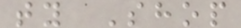ty Shop
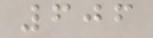606
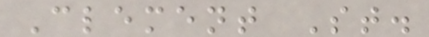Clement St.
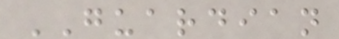GUARDIAN
